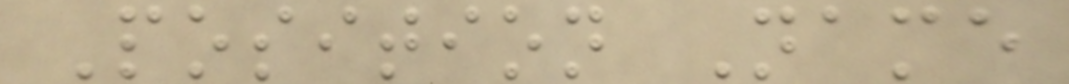Position Name
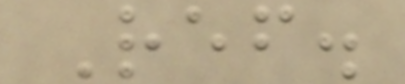Ref.
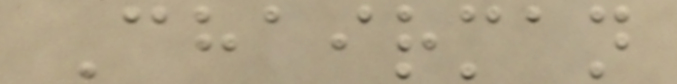Chairman
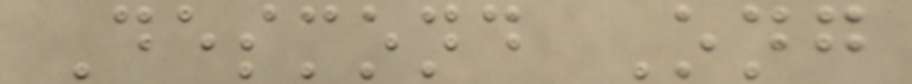Desmond Ong
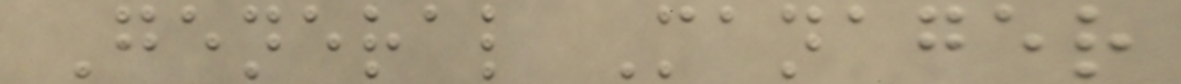General Manager
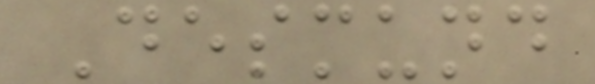Desmund
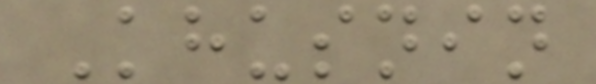Khusnin
